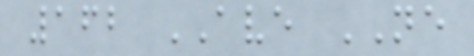162 AVE NE
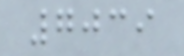7039
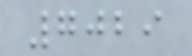7029
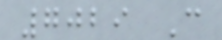7029 C
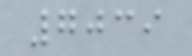7039
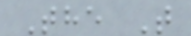The T
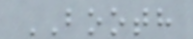BOOTH
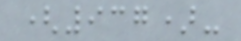(937)-
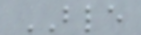BLE
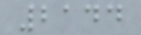2144
